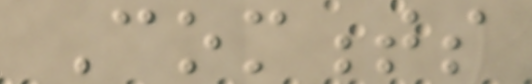Comments
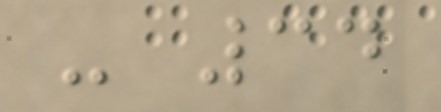- 34
